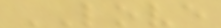LOVE
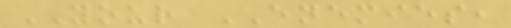YOUR ENEMIES,
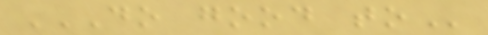DO GOOD TO
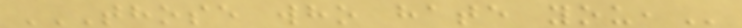THOSE WHO HATE YOU,
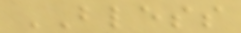BLESS
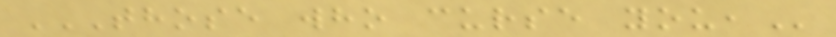THOSE WHO CURSE YOU,
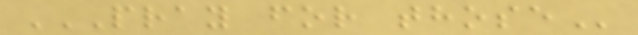PRAY FOR THOSE
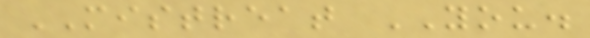MISTREAT YOU.
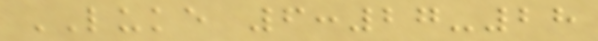LUKE 6:27-28
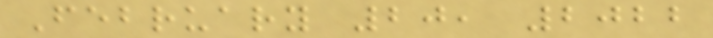February 20, 2022
